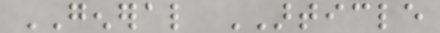GENERAL ARTICLE
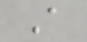A
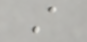A
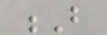B
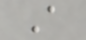A
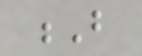B
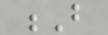B
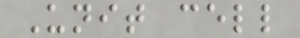Unit cell
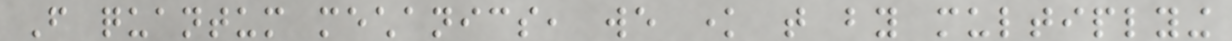From quantum mechanics, we know that by multiplying
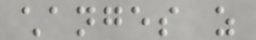changes as
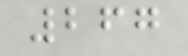267
